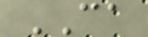CA
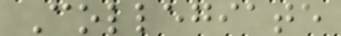Collegiate
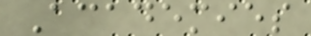Academies
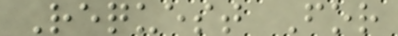Request For
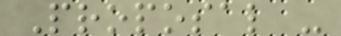Proposal -
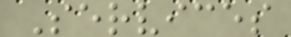Services
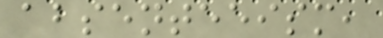absenteeism,
